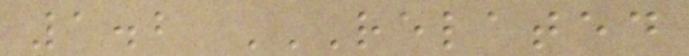1.2 RELATED
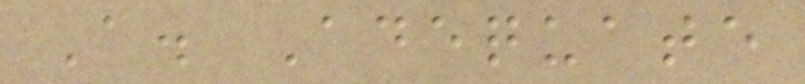A. Adequate
